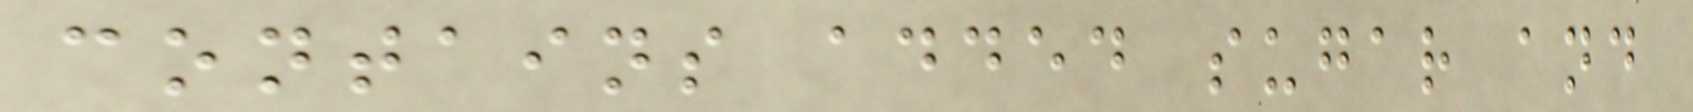contains added sugar and
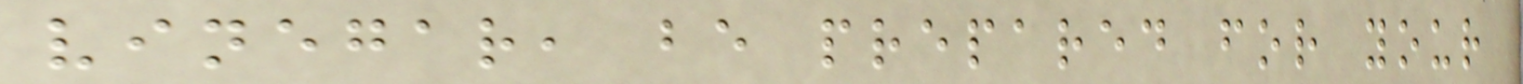vinegar, be prepared for your
